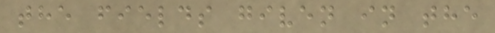the fields given in the
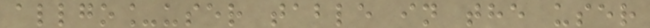allgo_user table in the user
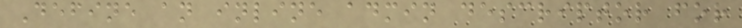Define an inline admin descriptor for
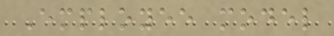Employee model
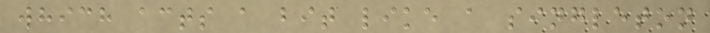which acts a bit like a singleton
